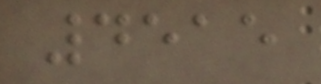4515
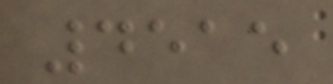4515
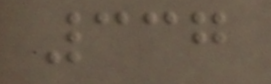337
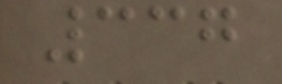337
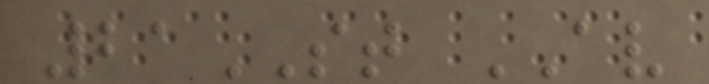21ST AV
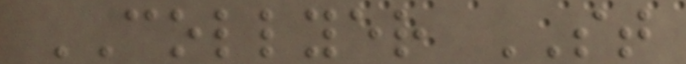COLLYER ST
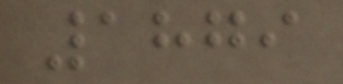1879
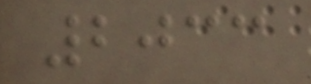2033
